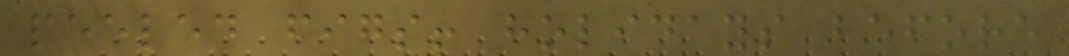peeled figs! holidays before
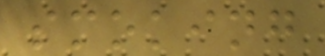smoking
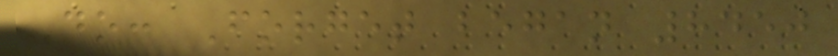Do: Forget began 8450
